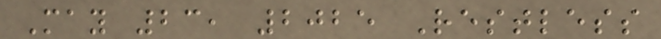May 23, 2025 Restless
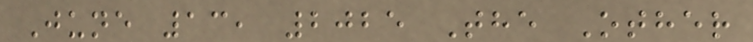June 13, 2025 The Other
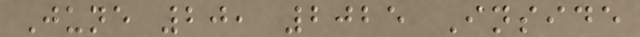June 20, 2025 Inside
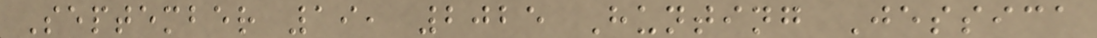September 19, 2025 Hunting Jessica
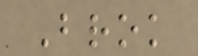Brok
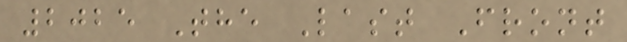2025 The Last Front
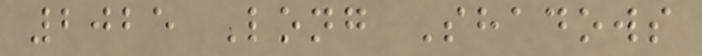2025 Long Shadows
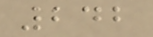242
